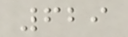629
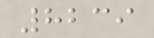8239
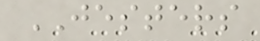JESTERS
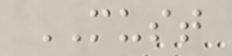MUST
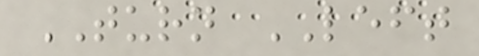TURN LEFT
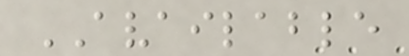AVAILABLE
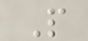P
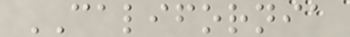CALIFORNIA
